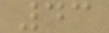43
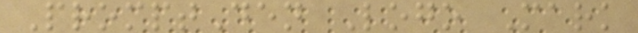PromptDen Logo Mark
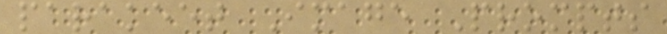parakeet Image Prompts
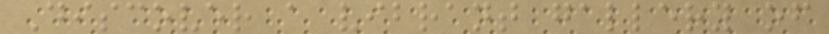Discover a vibrant gallery of
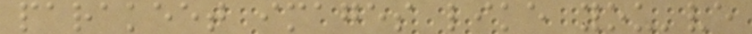parakeet images like you've
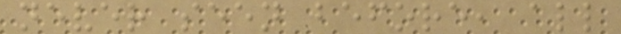never seen before, all
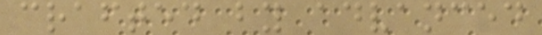crafted by advanced
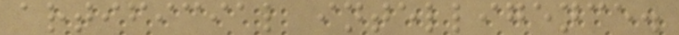artificial intelligence.
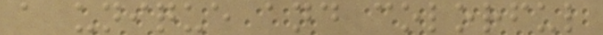a unique and colorful
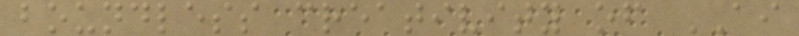boundless creativity of AI
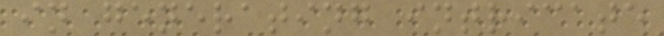in generating intricate
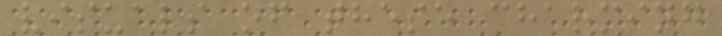visuals of these charming
